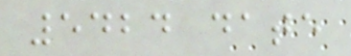5424 date
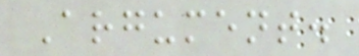Argument.
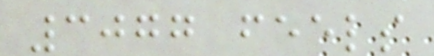3077 feels
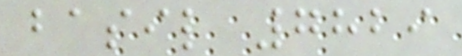basil 7829
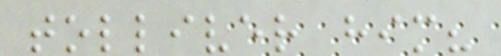tolliver him?
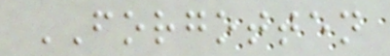FORGOTTEN
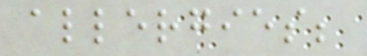allergies;
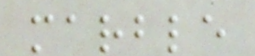marble
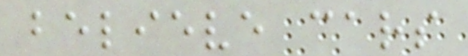believe cars
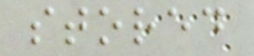stored
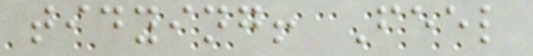tidying! Feel
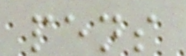pens
